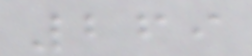269
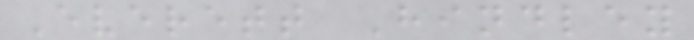Everett Hindley
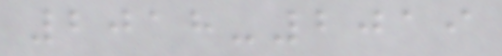2018-2019
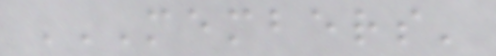MEMBERS'
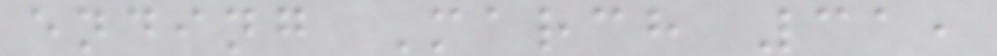ending March 31,
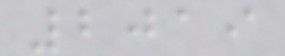2019
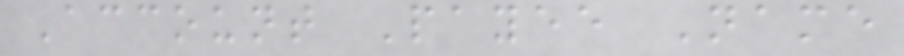Account Payee Name
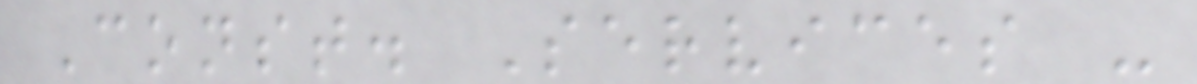Const. Services -
